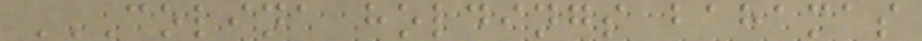COLINA HOLDINGS BAHAMAS
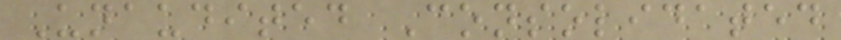Unaudited Consolidated
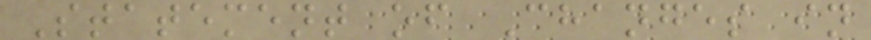Statement of Changes in
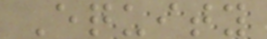Equity
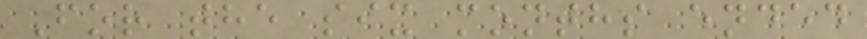For the six months ended
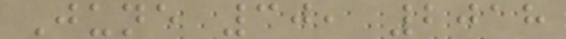June 30, 2018
